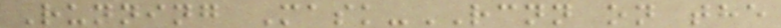Running Mask-RCNN on the
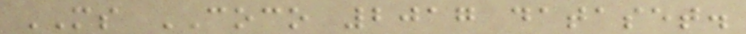MS COCO 2017 dataset.
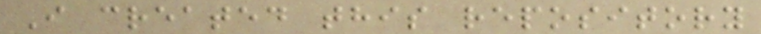I created this repository
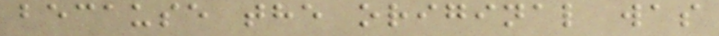because the original was
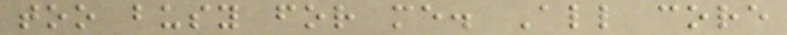too busy for me. All core
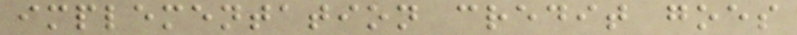implementation credit goes
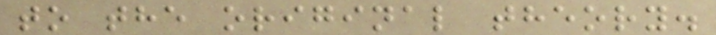to the original theory.
